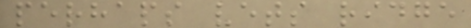perhaps vets ridge
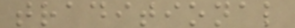traditional
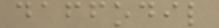daffodil
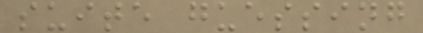suite guessing
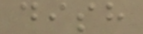dish
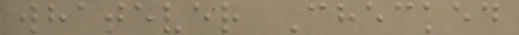whatever Checked
